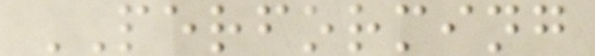PERFORMING
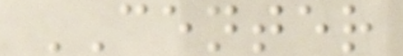CENTER
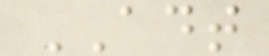ADT
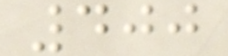400
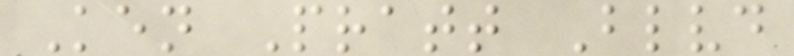Ken Pratt Blvd
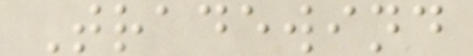Tradewind
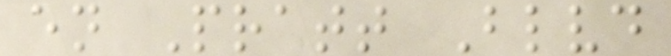en Pratt Blvd
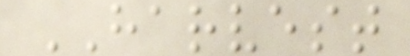HARVEST
